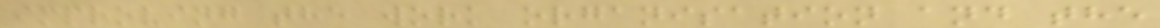improving the work organisation and the
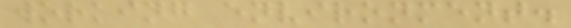working environment.
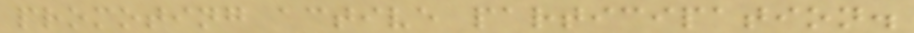promoting active participation.
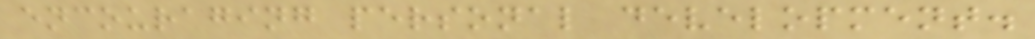encouraging personal development.
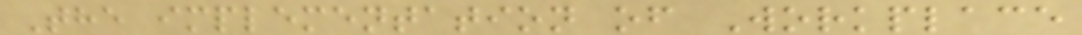The implementation of Workplace
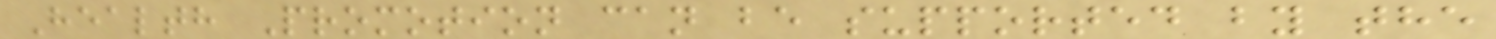Health Promotion can be supported by the
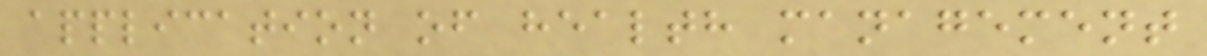application of health management
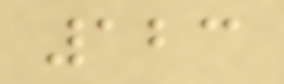123
